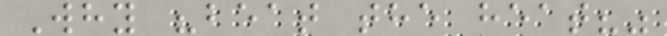Why "beat the heat?"
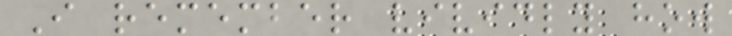I remember vividly how
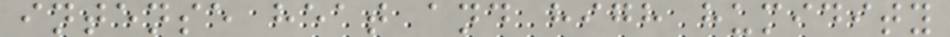intense heat and high humidity
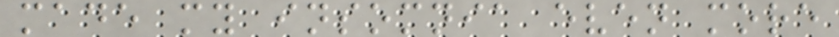made my insomnia even more
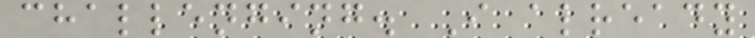challenging. I already
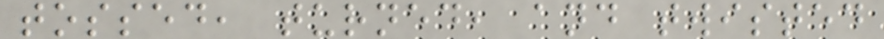tossed, turned, and twisted
